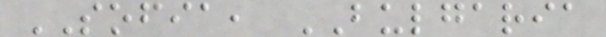SOFIA, BULGARIA
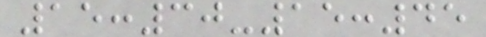15:30-15:45
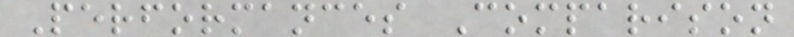Performances Comparison
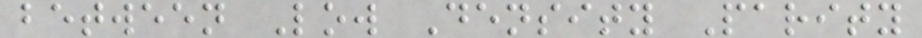between Low Density Parity
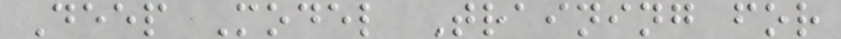Deep Model Training for
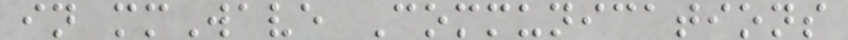in mmWave Communications
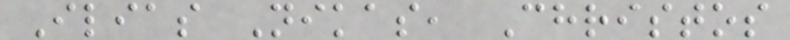Ilias Nikas, Christos
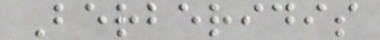Berberidis
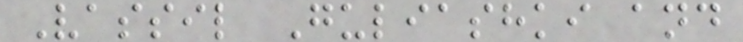Vassil Guliashki and
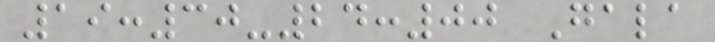19:30-24:00 Gala
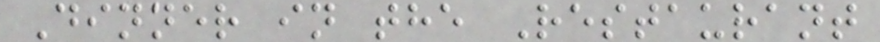Dinner in the Restaurant
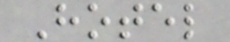Hotel
